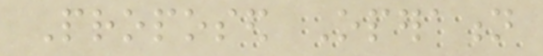Proposed Operation
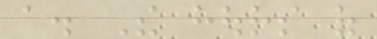a. The hours of
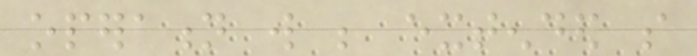operation will be extended so
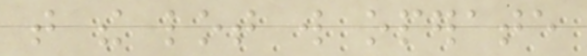that the lot will operate
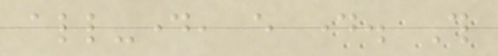all-day, every day. This
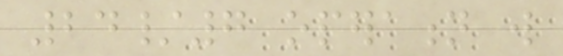24/7 operation will
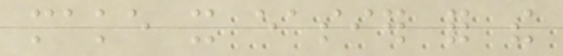make it easier for the
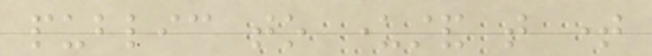public to understand that time
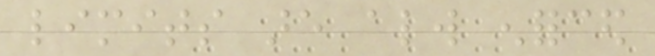limits are always enforced
